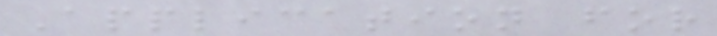Application for
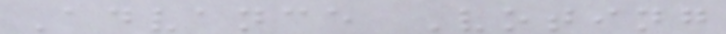Advance Voting
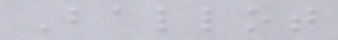Ballot
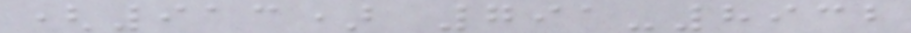(913) 791-8932
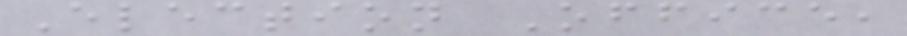Election Office,
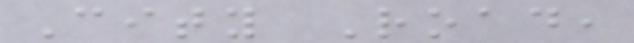City Road,
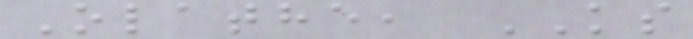Olathe, KS
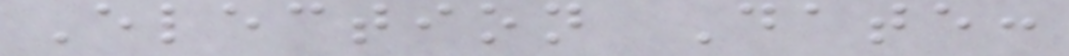Election Date:
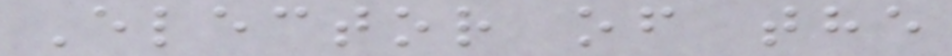Elector of the
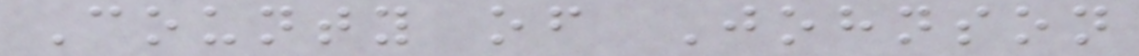County of Johnson
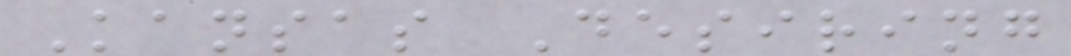Kansas Desiring
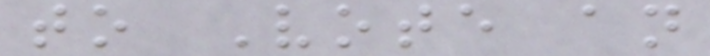to Vote an
